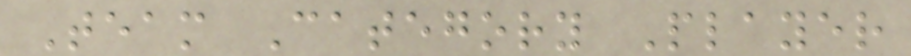Team Category Player
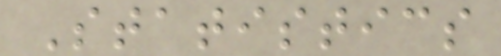Statistics
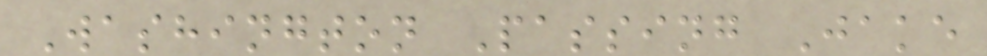Washington Passing Jake
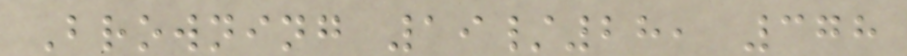Browning 19/28, 378
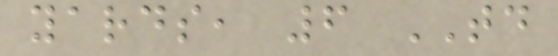yards, 6 TD
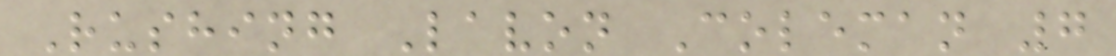Rushing Lavon Coleman 7
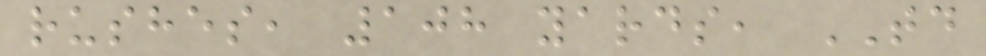rushes, 108 yards, TD
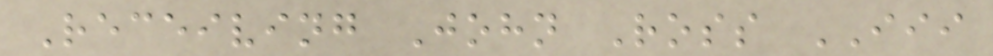Receiving John Ross III
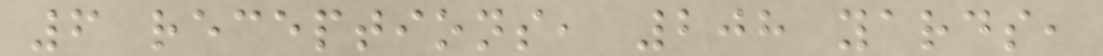6 receptions, 208 yards,
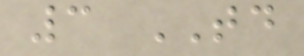3 TD
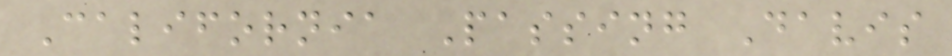California Passing Davis
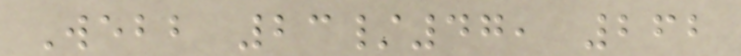Webb 23/47, 262
